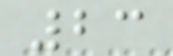23
